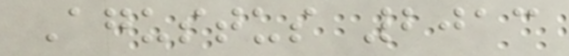Agustus 2013
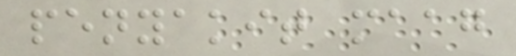penyakit maag
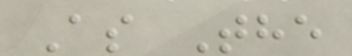As The
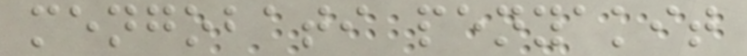mengobati penyakit
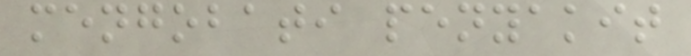mengobati penyakit
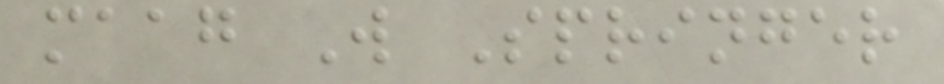maag W Springer
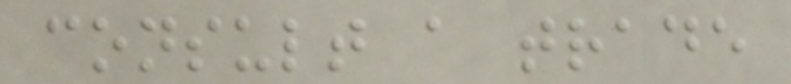consult a trade
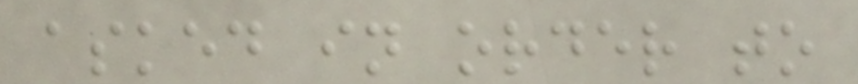asked in order to
